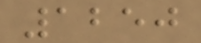1250
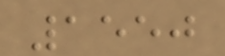1550
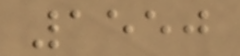1550
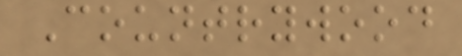Countrywood
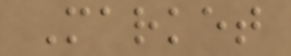Market
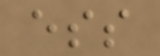ess
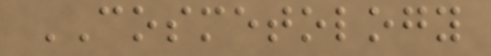COSMETOLOGY
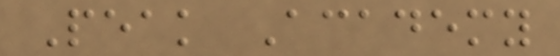Peak Academy
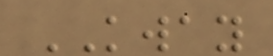KWAY
